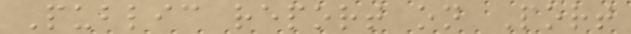Public report on Port
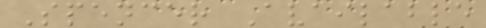Spencer Available
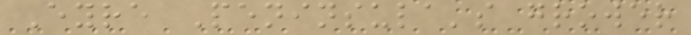Eyre Peninsula's grower
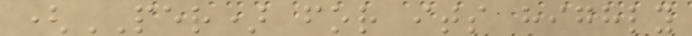(PER) for its highly
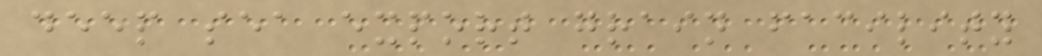deep sea export grain facility
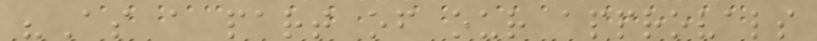"As a part of our approvals
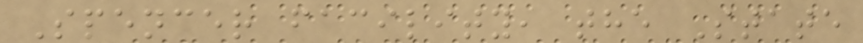Spencer facility, the State
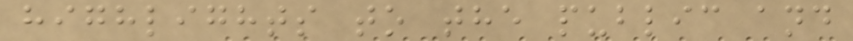highlights to the public and
